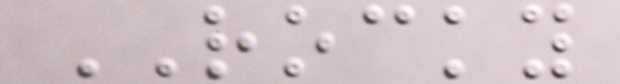ROCKY
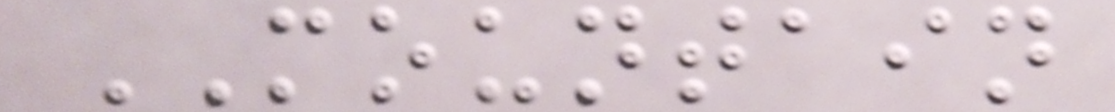MOUNTAIN
